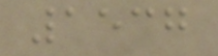1537
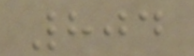804
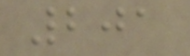201
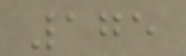175
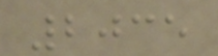2035
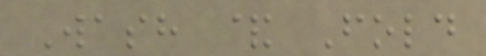Wash & Fold
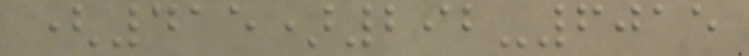(415)292-6015
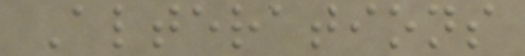Alterations
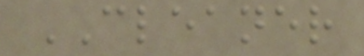CLEANER
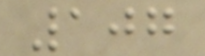107
